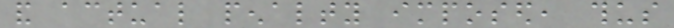and actual penalty imposed, thus
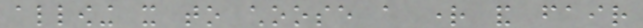allowing it to choose a right and fair
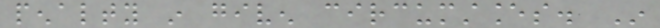penalty in given circumstances. In
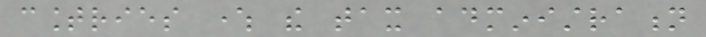countries where the tax administration
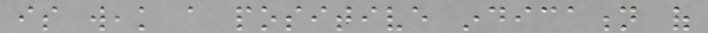is weak a positive indication of
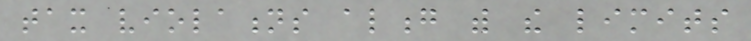tax violations along with the limits
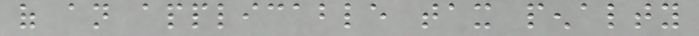of an applicable tax penalty
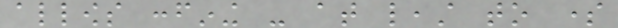allows confining - at least to some
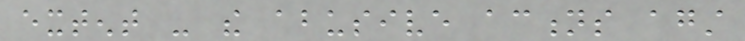extent - the abusive actions against
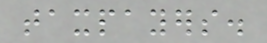taxpayers.
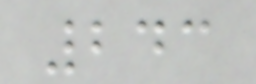243
